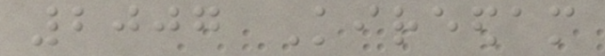2007 Kireedam
